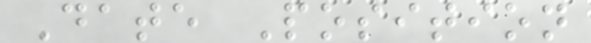Date Position
